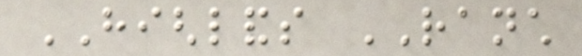HIGHLANDS RANCH
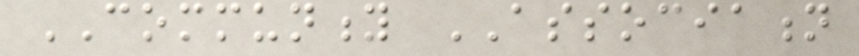COMMUNITY ASSOCIATION
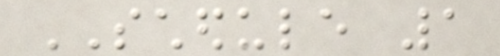SCHEDULE 1
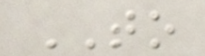TO
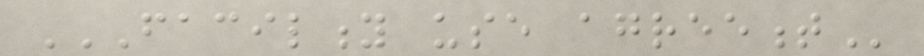FACILITY USE AGREEMENT
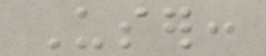User:
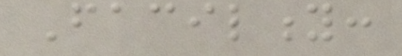Facility:
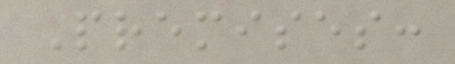Premises:
